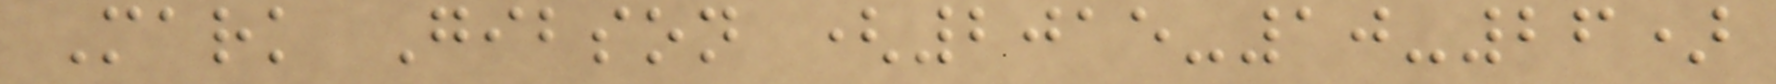Mark Gibson (2015-10-26)
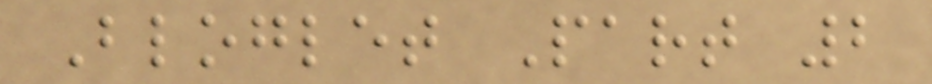Bloglet Part 2
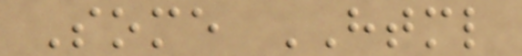Some HTML
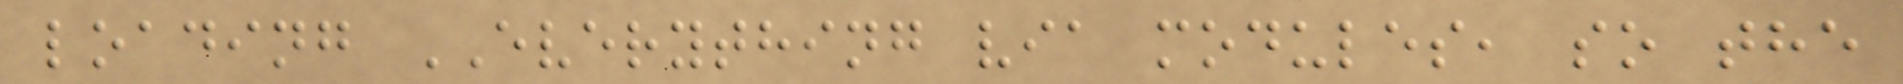loading EVERYTHING via modules, so the
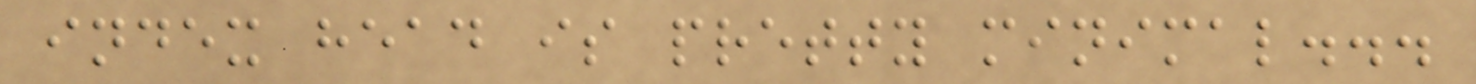index head is pretty minimal...
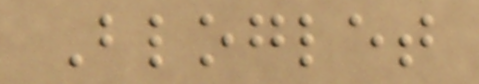Bloglet
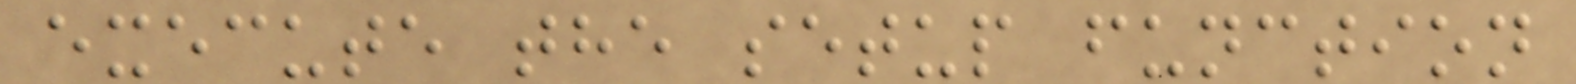execute the setup function
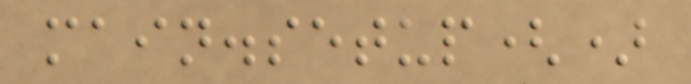main.setup()
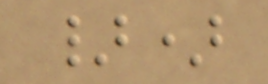})
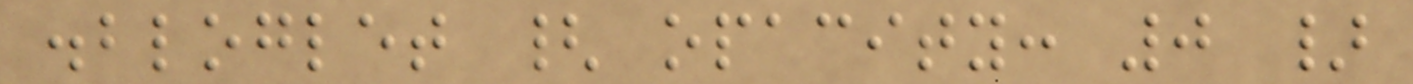.bloglet { opacity: 0 }
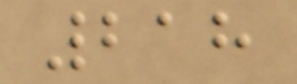218
